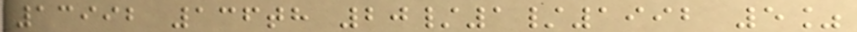13992 136th 20/1/1992 5%
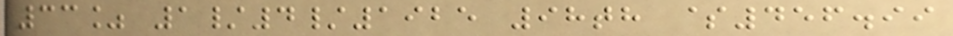33% 1/4/1925 98th $456.99
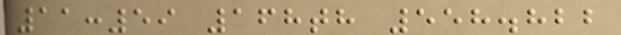11:59 168th 558.822
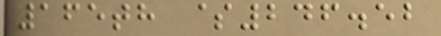165th $246.52
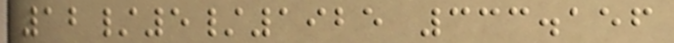12/5/1925 333.156
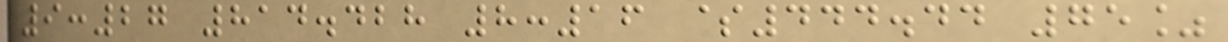9:27 814.428 8:16 $444.44 75%
